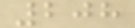208
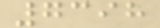7398
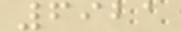6921
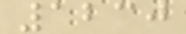1230
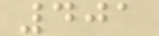401
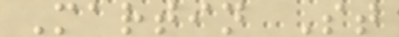Martin St
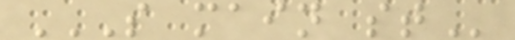S MAIN ST
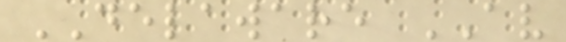DELAWARE AV
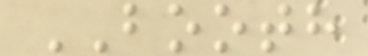BOOTH
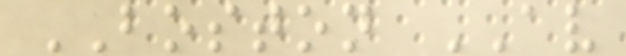BOSTON AV
